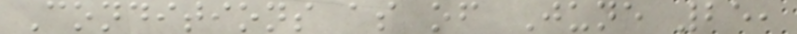Conditions as of June 25,
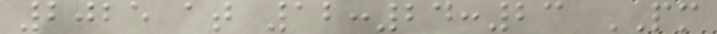2025 at 12:24:23 PM
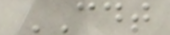CDT
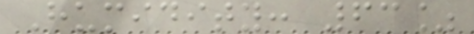Humidity: 63%
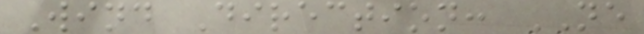Wind Direction: NE
